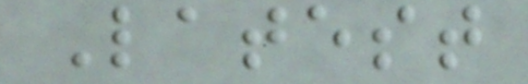Latest
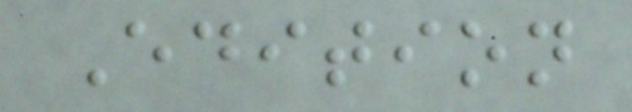Edition
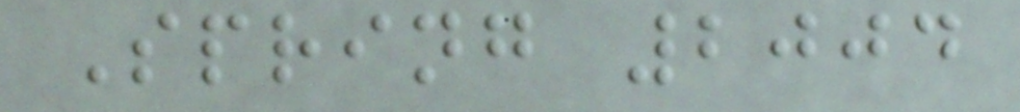Spring 2004
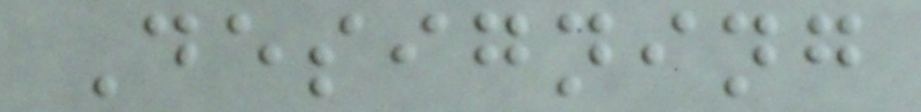Designing
